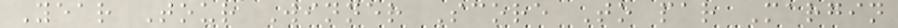Year Tour Winner Score To par Margin
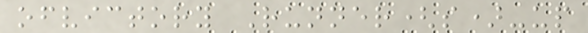ofvictory Runner(s)-up
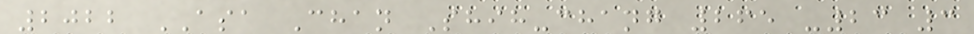2022 ASA Chan Shih-chang 265 -23 3
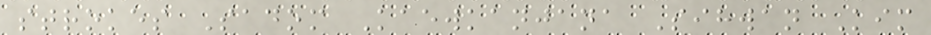strokes Sadom Kaewkanjana Sihwan Kim
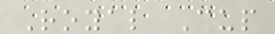Royal Cup
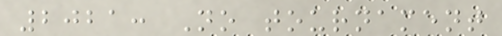2021: No tournament
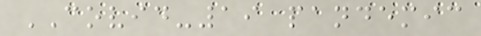COVID-19 pandemic
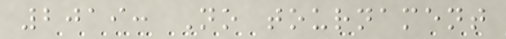2019: No tournament
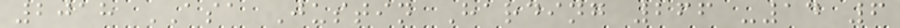2018 ASA Justin Harding 266 -14 6
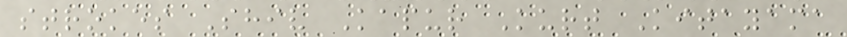strokes Shiv Kapur Kurt Kitayama
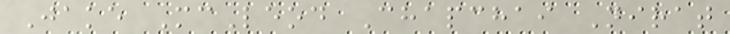Jake McLeod Chapchai Nirat
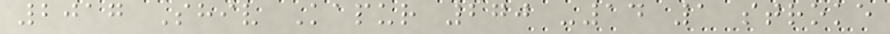2017 Shiv Kapur 270 -14 1 stroke
